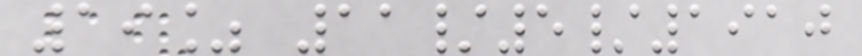19% 11/5/1910
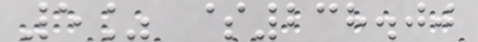5% $238.00
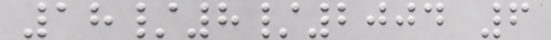18/8/2004 6
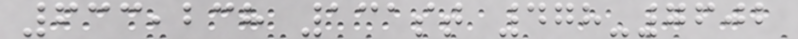633,238 131st 478-7602
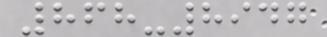868-8947
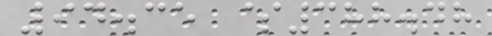94.35 $388.48
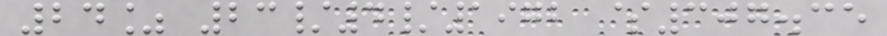24% 23/4/1972 $307.35
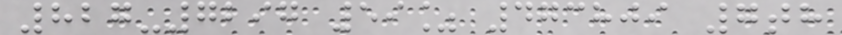827-7297 59% 473809 7th
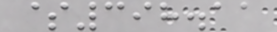$398.11
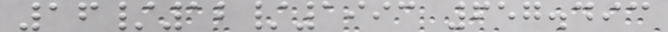16/12/1993 657.493
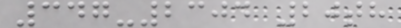347-2304 20th
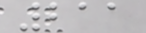211
